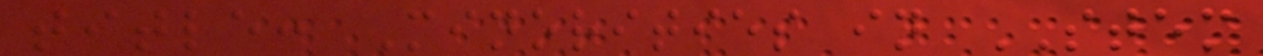title: Minorities in STEM
